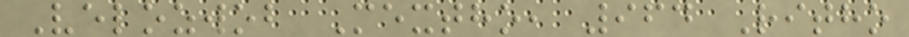Velozwob Mextho, 964 Ritho
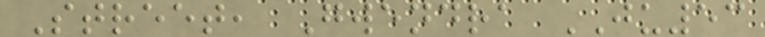Street, Gwendra JU53
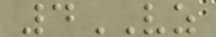4VZ
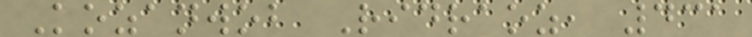Kozanwob Ridraoz, 431
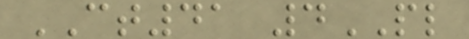CT41 4PL
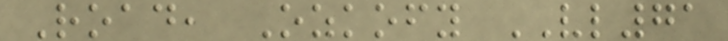Road, Ozkofy VL71
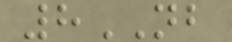8NB
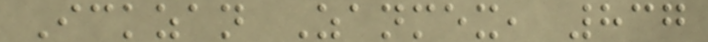Ickzan Zanmex, 837
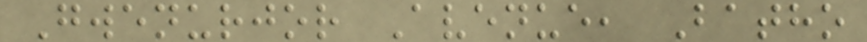Gwenurjor Avenue, Batho
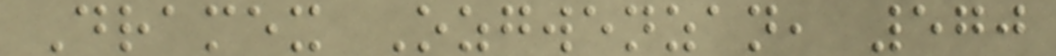Dramex Ozgwenzan, 570
